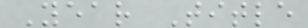Year Title
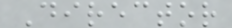Director
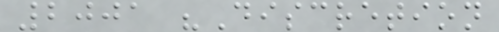2001 "Discretion
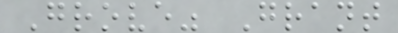Grove" Grant
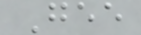Gee
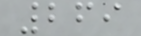269
